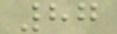87
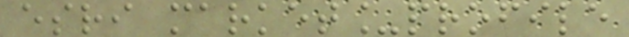esri market_profile
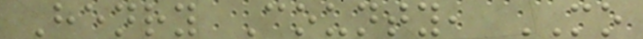Henry County, MO
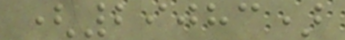(29083)
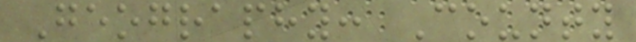Geography: County
